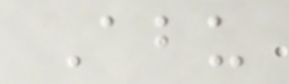Abu
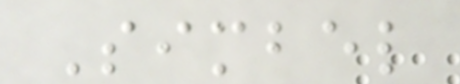Simbel
